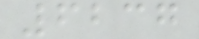6237
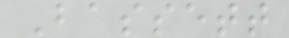Bassett
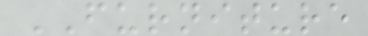FURNITURE
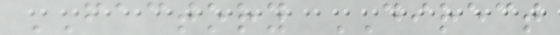FACTORY DIRECT
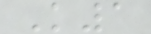K1
